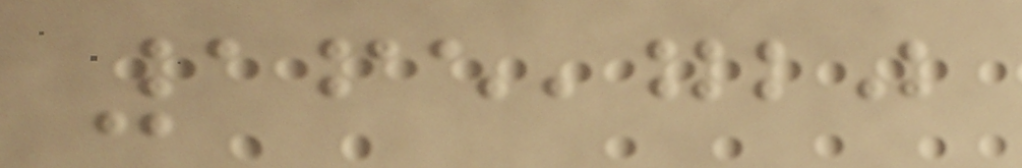165,720
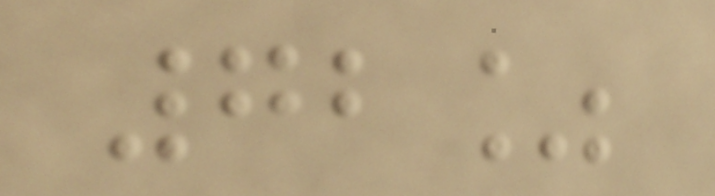72%
